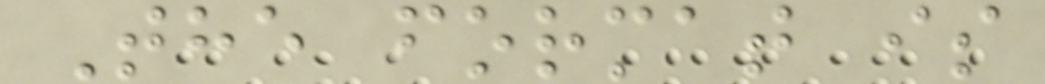The format is
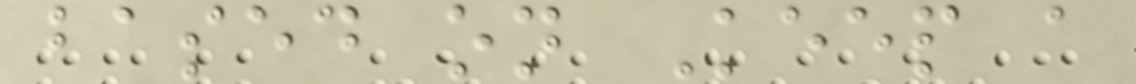based on Keep a
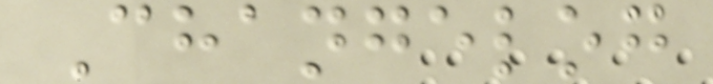Changelog
